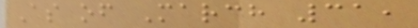As of March 31,
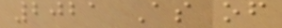2021 As of
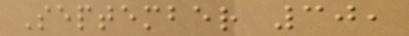September 30,
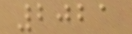2021
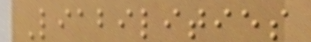Liabilities
